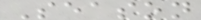Season
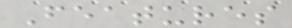Features
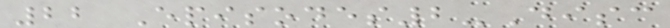22 Episodes2-Disc
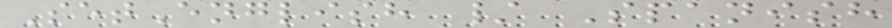SetEnglish / Spanish
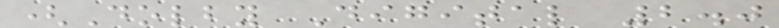(Dolby Digital 2.0
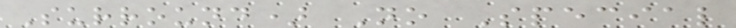Surround) No Special
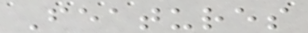Features
